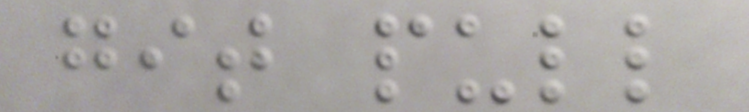git pull
